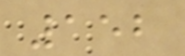152
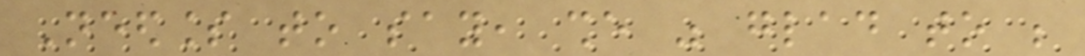Needless to say, she was glad to be
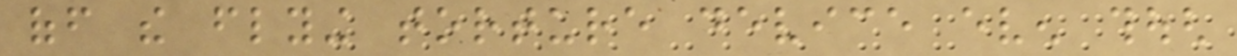off the flying torture device even though
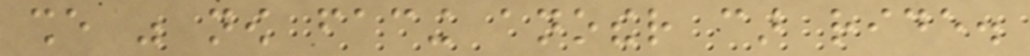she was now facing another car ride.
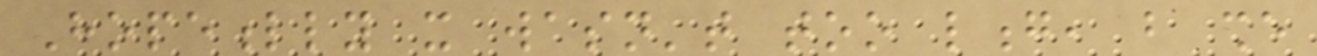Hopefully it wasn't too long, but she
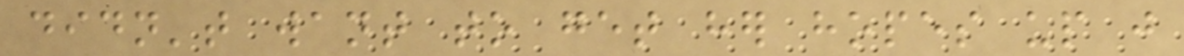didn't want to get her hopes up just
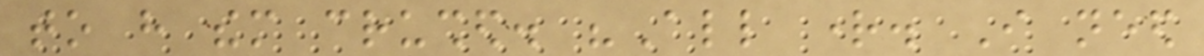to have them crushed. "All right. I need
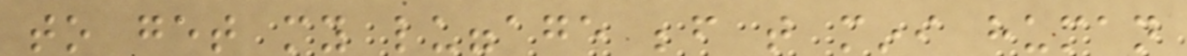to get my luggage before that mini human
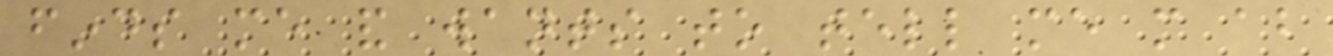finds me and wants to tell me more about
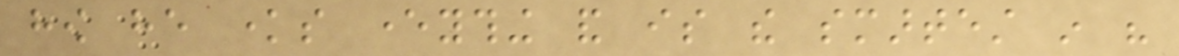how he knows everything and is the smartest in his
